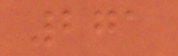271
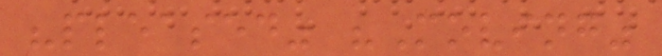"pleased" "Moving"
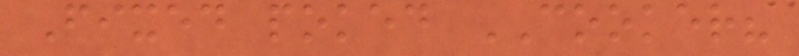Fixed poked COOKER?
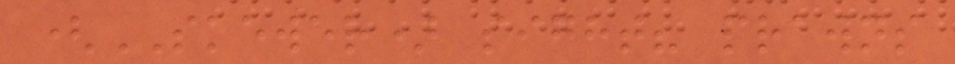(SKEWER) sight? prawns
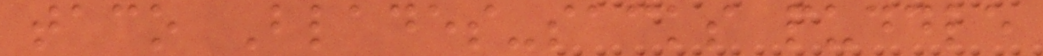taco Blades-sacks puddle
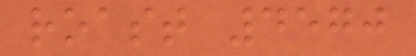roast 4570
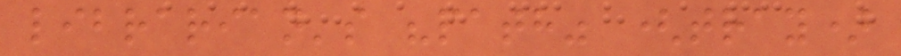librarian's "path" (tray)
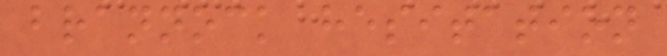brannock hesitation
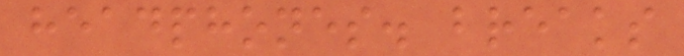headphones. breaks
